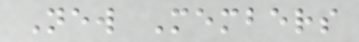New Members
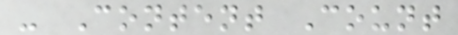- Content Count
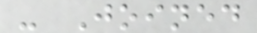- Joined
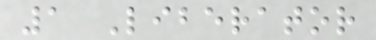1 Liberator
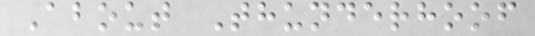About Thunderhoof
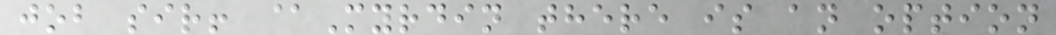job sir! @Myrdin there is an option
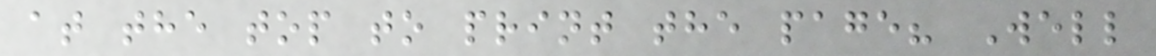at the top to print the page? Well
